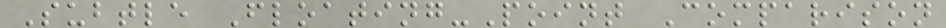Subtle Floating-Point Comparison
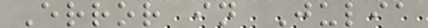Error in Julia
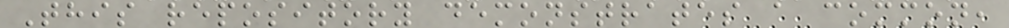This repository demonstrates a common,
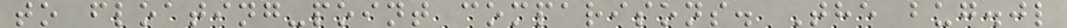to floating-point comparisons. The bug.jl
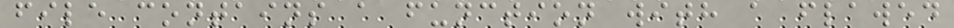file contains a function with a flawed
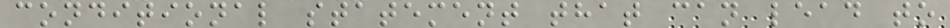conditional statement that can lead to
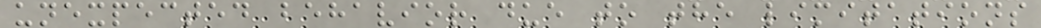unexpected behavior due to the limitations
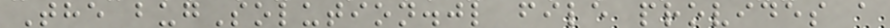The bugSolution.jl file provides a
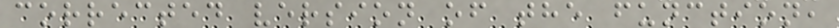corrected version of the function,
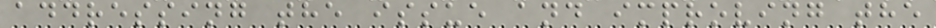addressing the issue and improving the
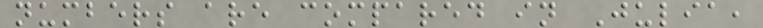numbers are compared in Julia,
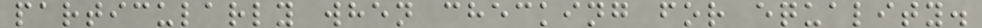particularly when checking for equality.
